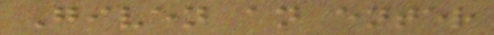Given an enter
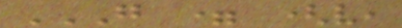G = (V,
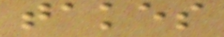takes
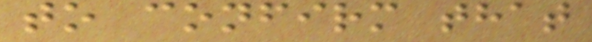to confirm that
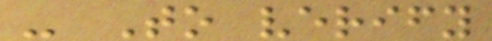- To verify
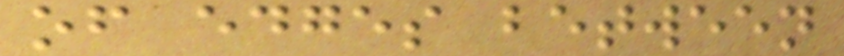of edges between
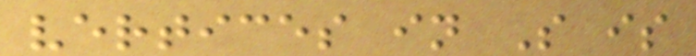vertices in S is
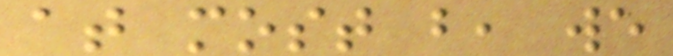at most b, we
